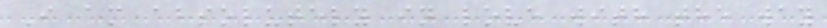I am absolutely in love with the way
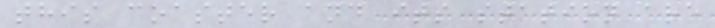this coaster and its station are
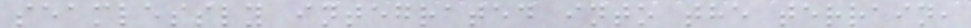seamlessly integrated into the terrain,
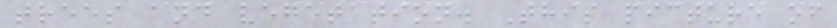trees and vegetation. This picture of
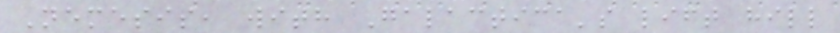Nemesis, with Galactica's lift hill
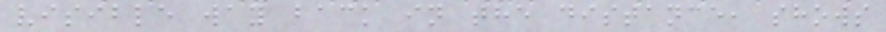visible way back in the distance, shows
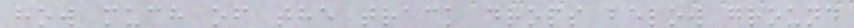how much of the track drops below ground
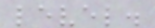level.
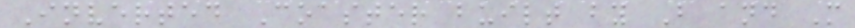Inverted Coaster built by B and M
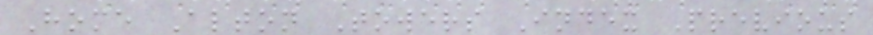Home Alton Towers Index Previous
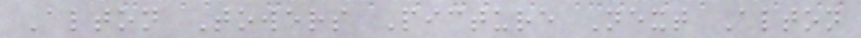Alton Towers Picture Next Alton
